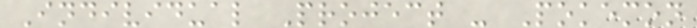Individual Project - Pokemon
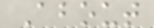About
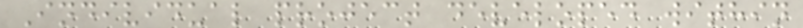Individual project developed within
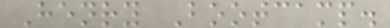Henry Bootcamp.
